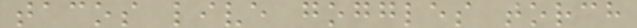tacos live goggles torch
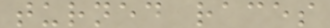turned races
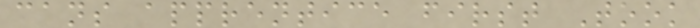cans apprentice first Took
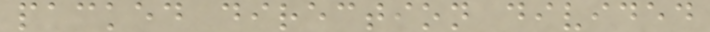packed direction divided
